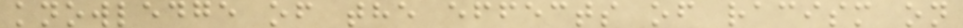knowledge of the effects of racism on
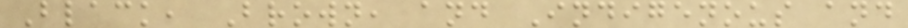Black, Brown, and Indigenous and
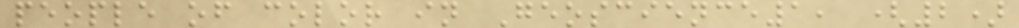people of color in Geoscience1, (2)
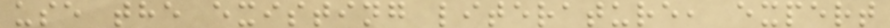use the existing literature, expert
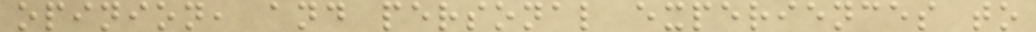opinion, and personal experiences to
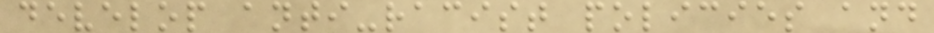develop anti-racist policies and
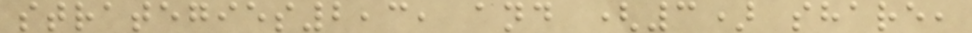strategies2,3, and (3) share,
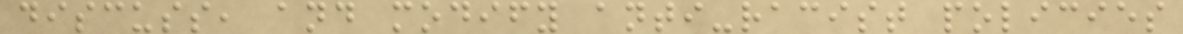discuss, and modify anti-racist policies
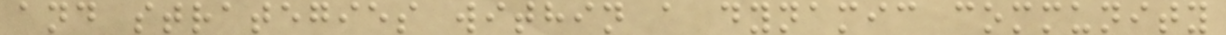and strategies within a dynamic community
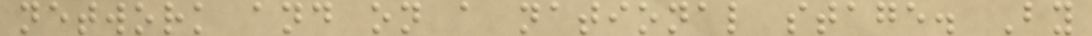network and on a national stage. By
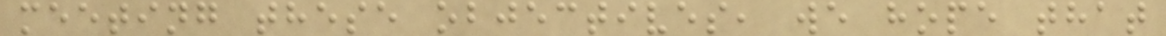meeting these objectives, we hope that
